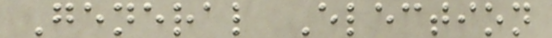General Election
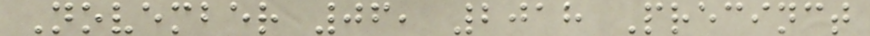November 06, 2018 Precinct
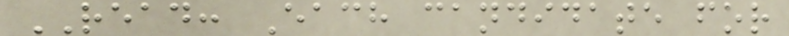READ: Each candidate for
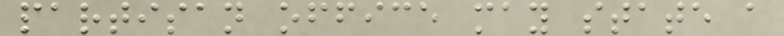partisan office may state a
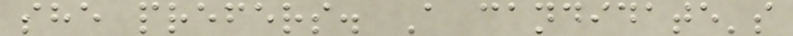she prefers. A candidate's
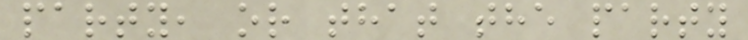party, or that the party
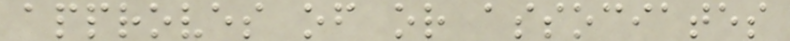approves of or associates
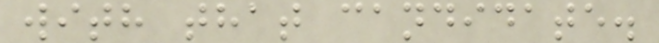with that candidate.
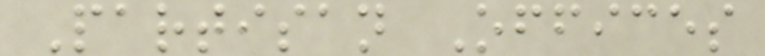Partisan Offices
